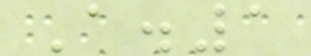A.1
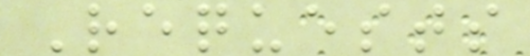Requests
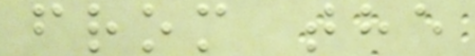from the
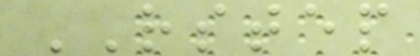RSTEP
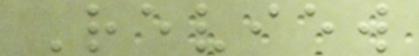Review
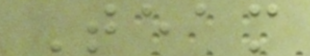Team
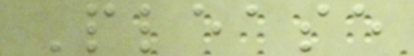Please
